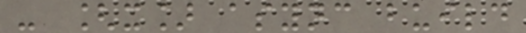- [x] async build
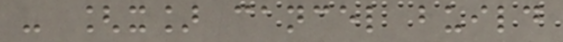- [x] cancel build
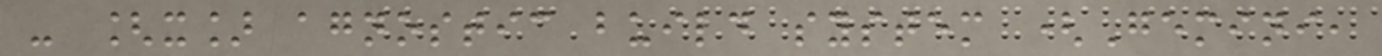- [x] agnostic build system (Gemini,
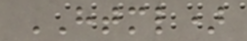HTML)
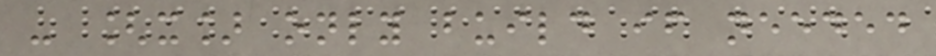- [x] only build if needed
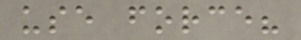use force?
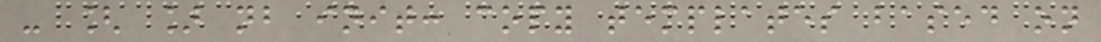- [ ] nb init: copy templates based on
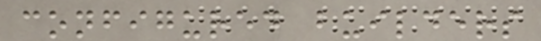configured builders
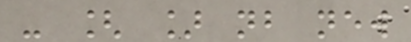- [ ] nb new
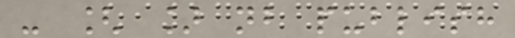- [ ] nb publish
